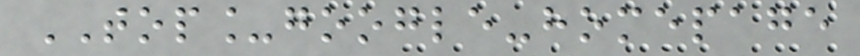TOP_google-homepage
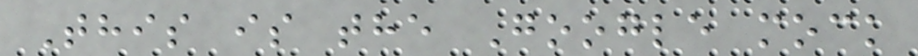This is the Google mock
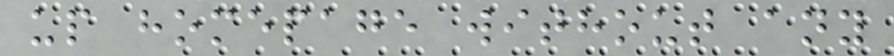up homepage without any
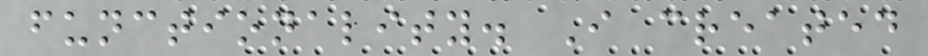functionality. I created
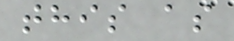this as
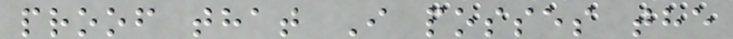proof that I posses the
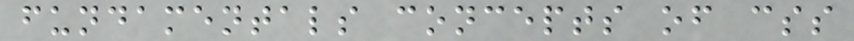fundamentals concepts of css
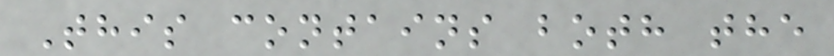This contains both the
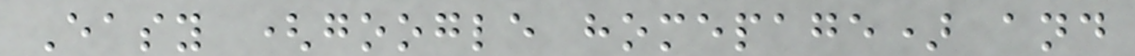Easy (google homepage) and
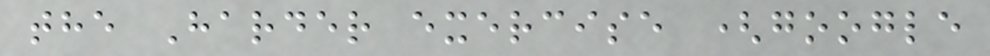the Harder exercise (google
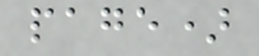page)
